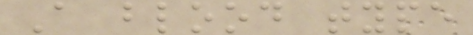A blood type
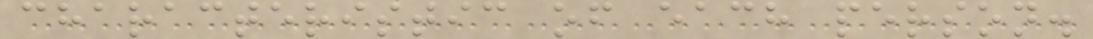characteristic of each person.
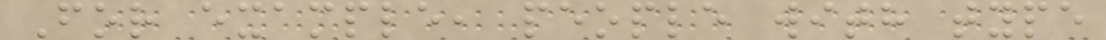For example, people with type
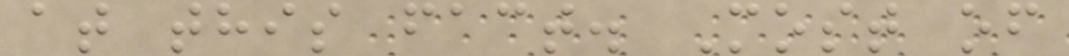at this fact. Most of
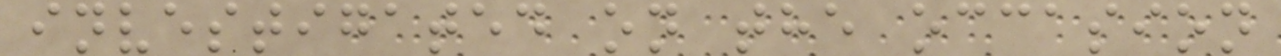investigated on the occasion
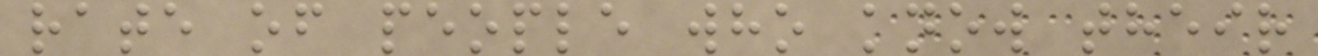rate of people who know their
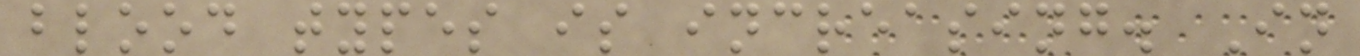blood types is increasing. In
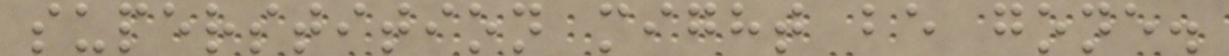superstition might be gone.
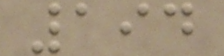194
